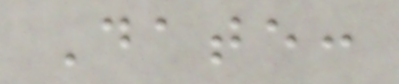Date:
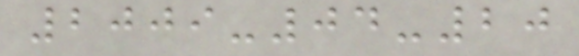2009-04-20
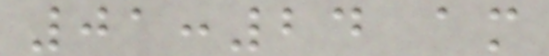01:24 am
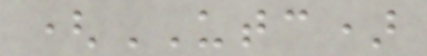(UTC)
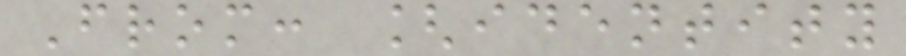From: [identity
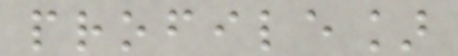profile]
